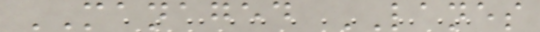MANAGED LANES
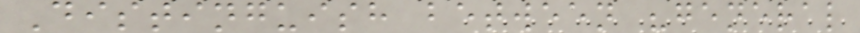Distinguish between "general
